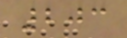203
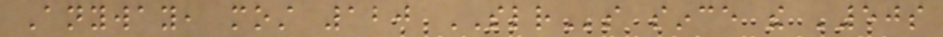Anyway, most 120 SLRs since the '50s
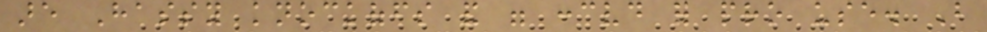are Hassy knockoffs and were conceived for pro use. But
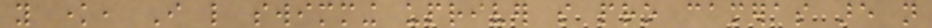you know, I like swimming upriver so pro cameras are not
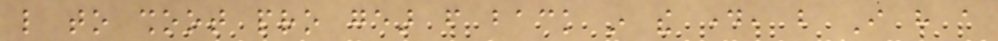like to shoot pro gear from back in the day, but I have a
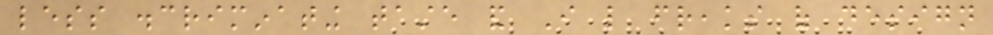less discriminating taste and I like freaks of design
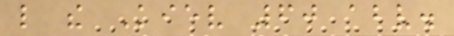like the Kiev 60 above.
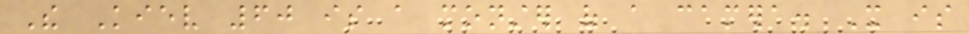The Kiev 60 is a monster of a camera. It is
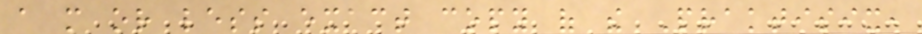a more or less exact copy of the Praktisix,
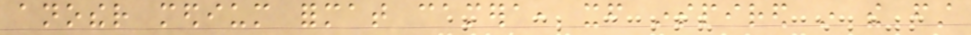another medium format camera, itself inspired in the first
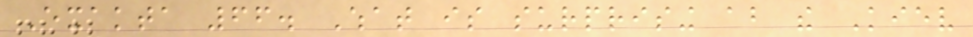Exakta 66. What is surprising about the Kiev
